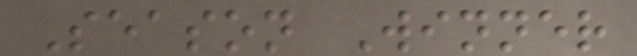Season Winner
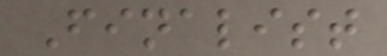Finalist
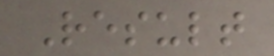Result
